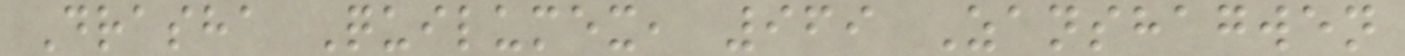Drasha Quilumex, 969 Zanshagwen
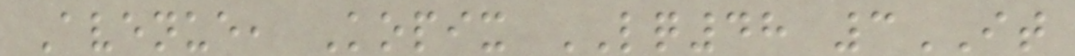Avenue, Kopix LQ48 3IT
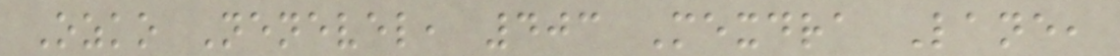Ozko Nenevel, 403 Mexdra Lane,
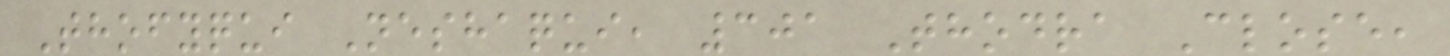Thofyqui Neshaqui, 301 Thodra Close,
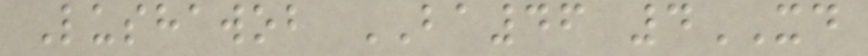Lushawob BA46 4XD
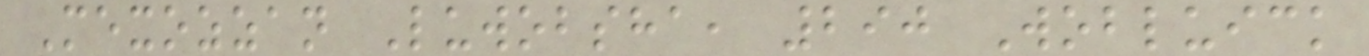Mexozzan Luwobsha, 290 Wobluick
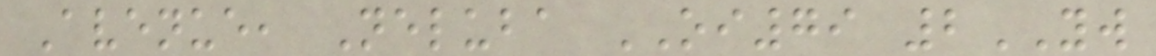Avenue, Neluba OI79 2YW
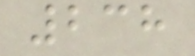238
